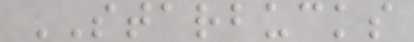STARBUCKS
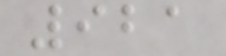921
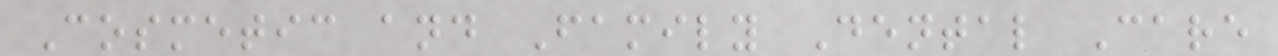Cosmetic and Family Dental Care
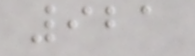921
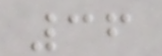36
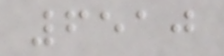6510
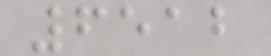6512
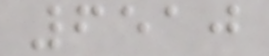6510
